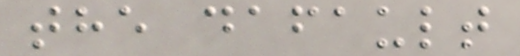the dafault
